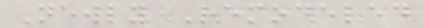Newly Remodeled
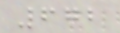672
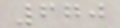670
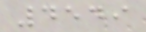4549
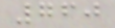760
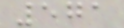571
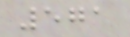571
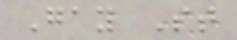Gay St
